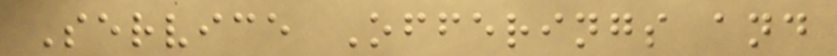Service Offerings and
